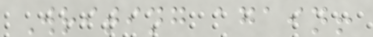Writing again!
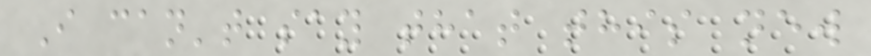I can't say that this new
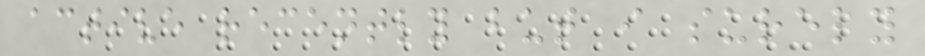active recently but i surely
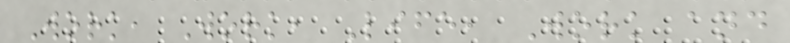Work, Work, Life, Work and
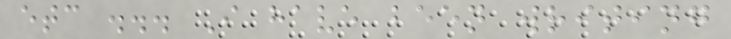etc ... I have been writing
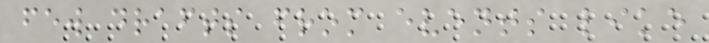few drafts from events like
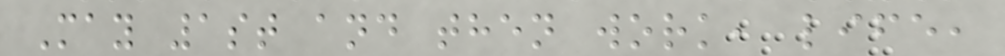May 1st and then work, life,
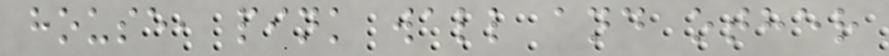house, pink wall and other
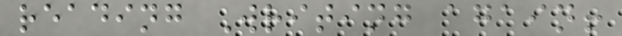reading Writing again!
